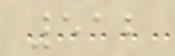512
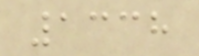1338
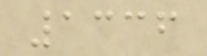1336
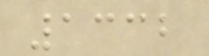1332
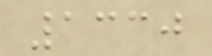1330
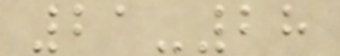21-28
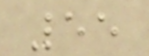55
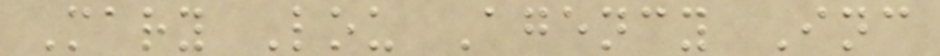Mary Lou Agency Inc
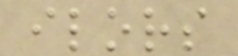ilors
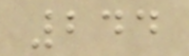244
